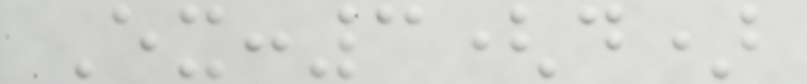Ex:3(d)
